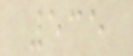535
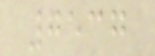7537
